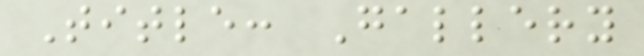Title: Gallery
